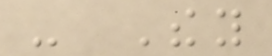- They
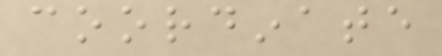coordinate
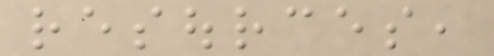resources,
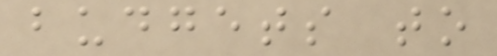budgets to
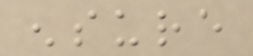ensure
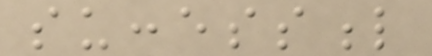successful
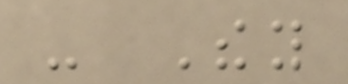- They
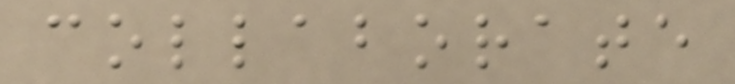collaborate
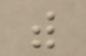with
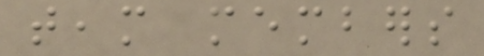team members
